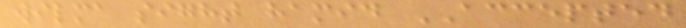wilma sight hamid ACCEPTED
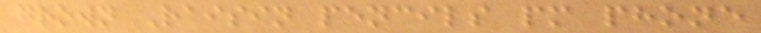grown Raisin pencils pm phone
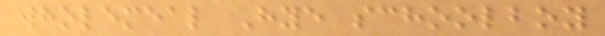wholemeal Hye schoolboy
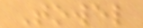Towel
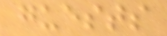guests
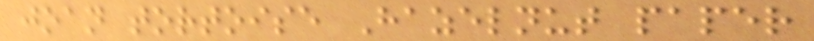joan tortoise Hazelnut paper
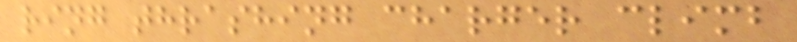ring thrashing charger climb
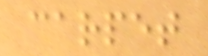carpet
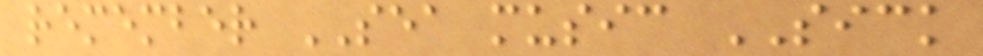remember SEA music SICK
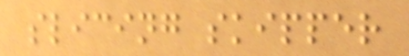slicing skipper
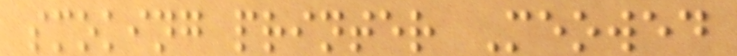smoking printer Meowed
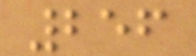256
